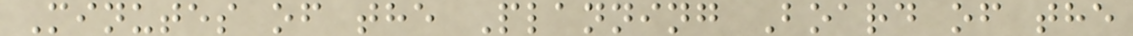Minutes of the Planning Board of the
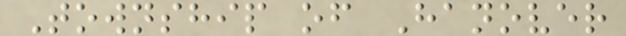Township of Hanover
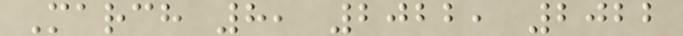March 8, 2022, 2022
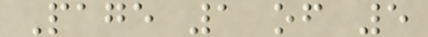Page 1 of 5
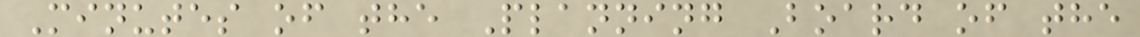Minutes of the Planning Board of the
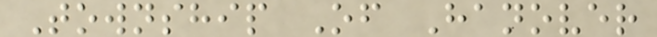Township Of Hanover
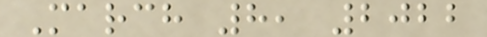March 8, 2022
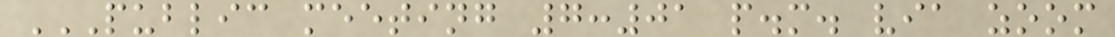PUBLIC MEETING 7:01 P.M. VIA ZOOM
